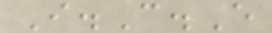I.C.E
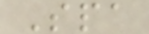Spa
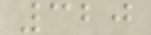320
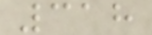318
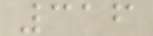316
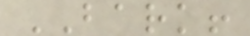BARK!
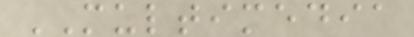MULTIMEDIA
